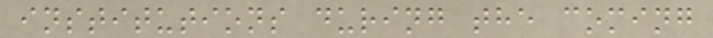institutions during the coming
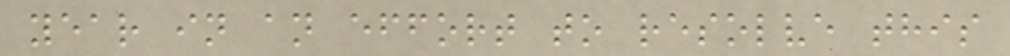year in an effort to resolve this
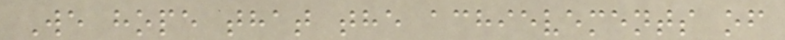We hope that the achievements of
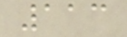113
